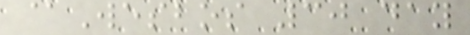@Wesbos 30 day
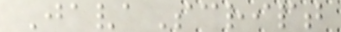JavaScript
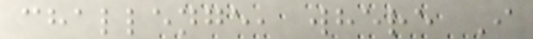challenge, where I
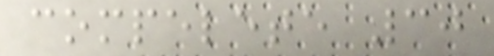compelete 30
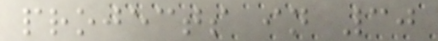projects in 30
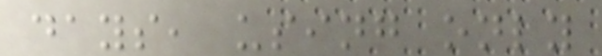days, using only
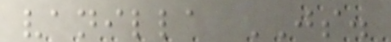vanilla JS.
